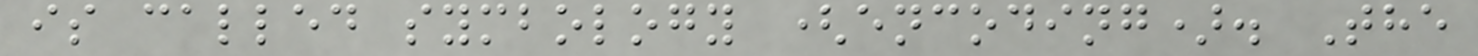is called symbology (encoding). The
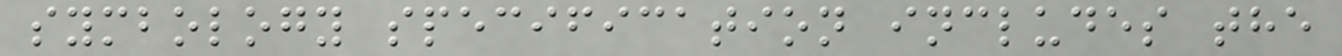symbology specification includes the
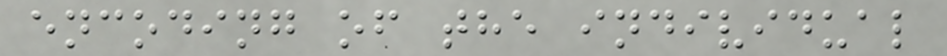encoding of the individual
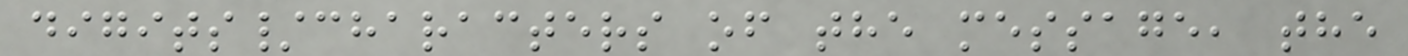digits/characters of the message, the
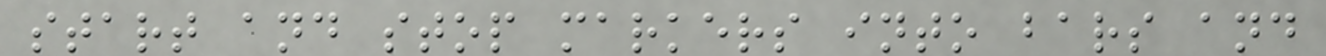start and stop markers into bars and
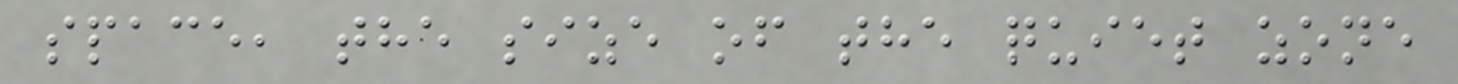space, the size of the quiet zone
